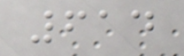614
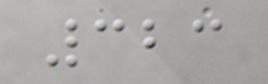323
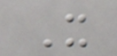X
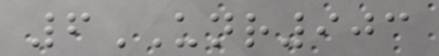6UNR903
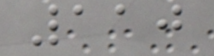110
